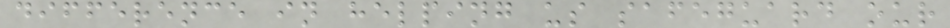difference in helping us safeguard our
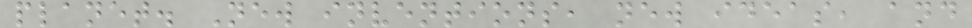planet. New inventions, new ideas, and
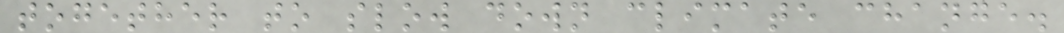together to slow down climate change.
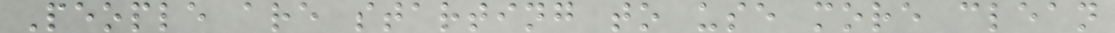People are starting to use more clean
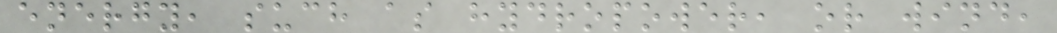energy, such as hydropower, or wind,
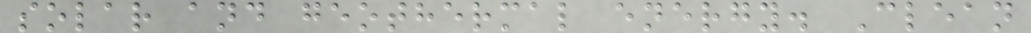solar and geothermal energy. Clean
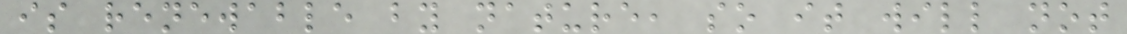is renewable by nature, so it will not
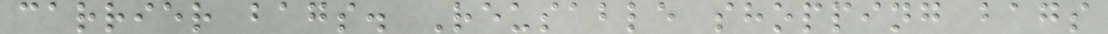carrier bags. Reusable shopping bags
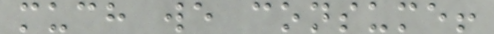much we consume!
